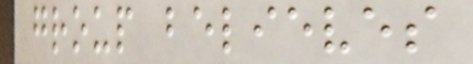group believes
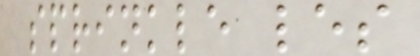sprinkle les
